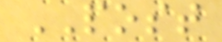POST
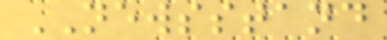NEWSSTAND
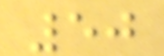50
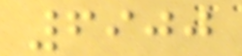6900
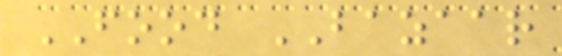FOOD BAZAAR
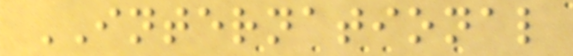INTERNATIONAL
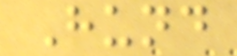Hund
